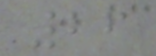26
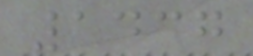1437
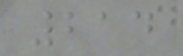214
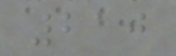210
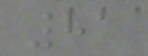81
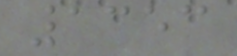1353
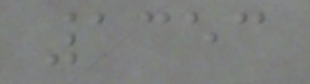1353
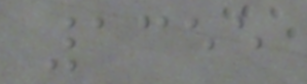1355
